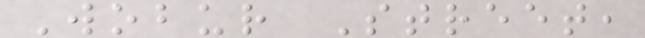Wobur Street,
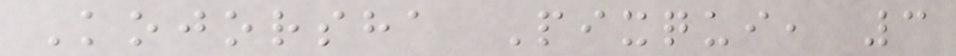Kojorsha Pixqui, 3
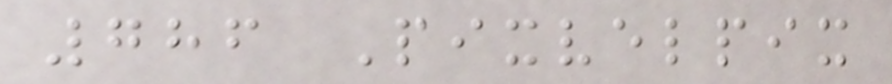786 Pixvelpix
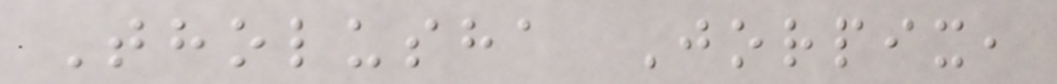Tholusha Jorpix,
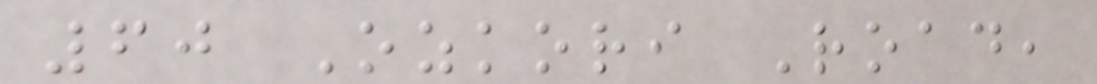60 Ozkori Road,
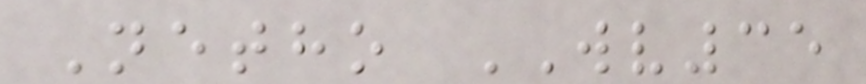Netho WV35
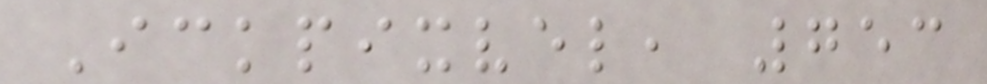Ickpixvel, 753
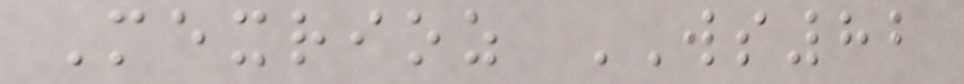Mexrioz WS82
